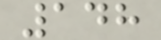148
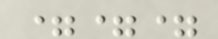===
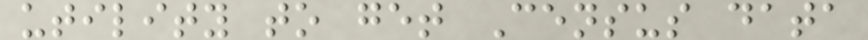utility to get Census data
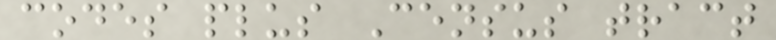codes plus Census tract
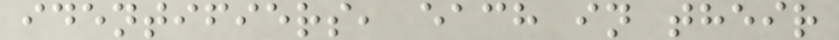identifiers, each in their
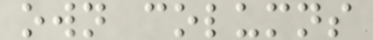own columns
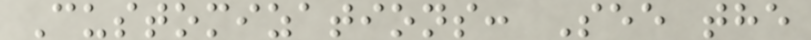Customizations: See the
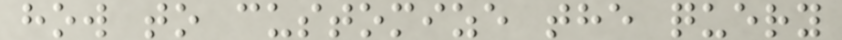how to customize the query
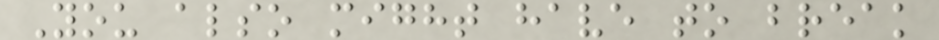You also might have to break
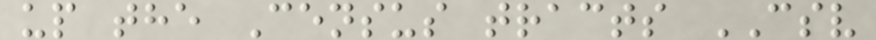up the Census tracts CSV
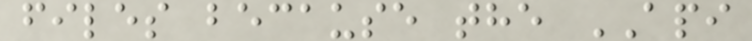files because the API
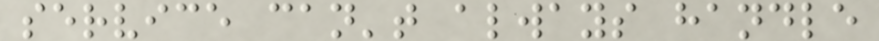service can't always handle
